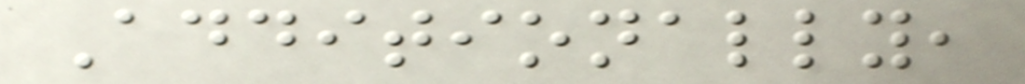Additionally,
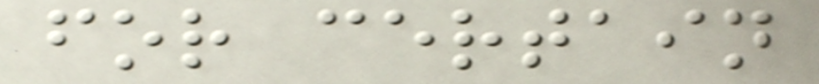for certain
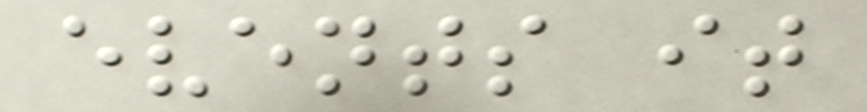events it
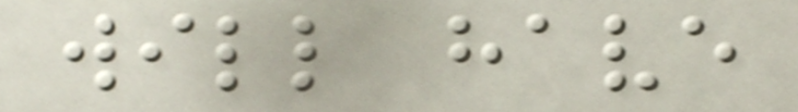will have
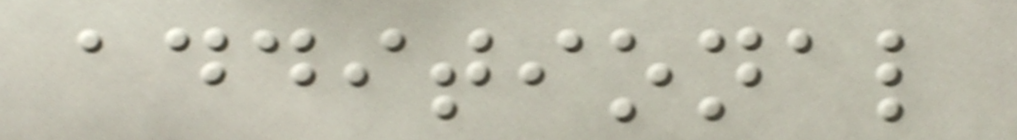additional
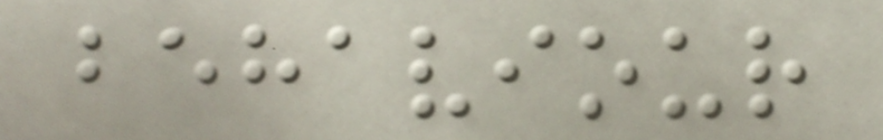behaviour
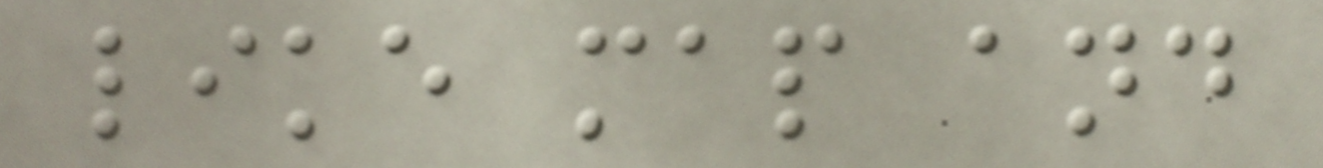like map and
